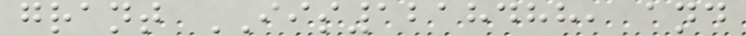grant IIS1218488, and
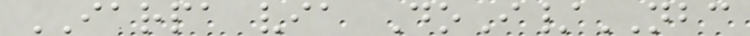IARPA via DoI/NBC
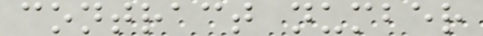contract number
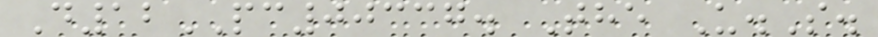D12PC00337. The U.S.
